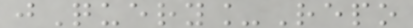jQuery_Repo
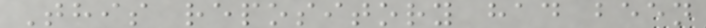This repository had been
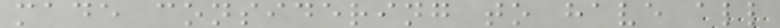made considering to have all
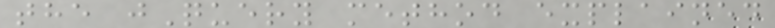the jQuery method explained
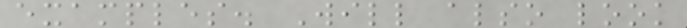examples. Will also look
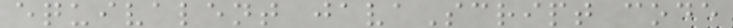equivalent javaScript code
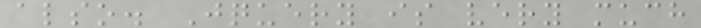also. Jquery is very much
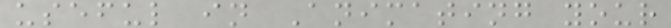useful in Animating your
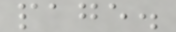page.
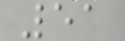51
